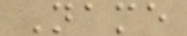Name
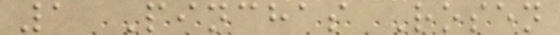1 Pinchas Rosen
